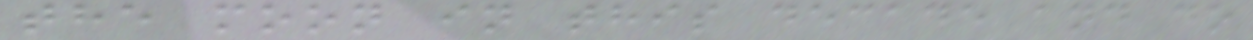the moon in this decade and do
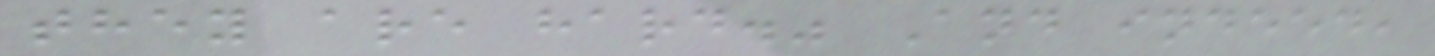they are hard." And indeed,
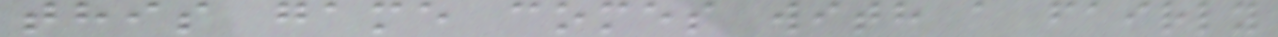this game comes with a fairly
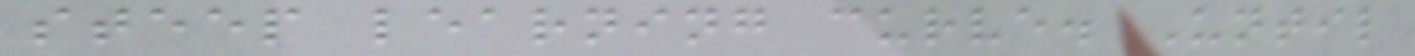steep learning curve. Until
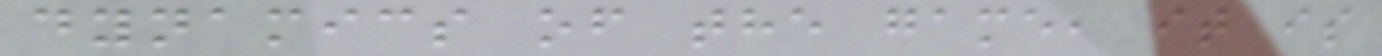dynamics of the game, it is
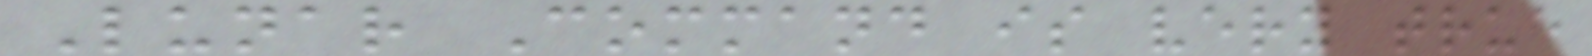Lunar Command is very true
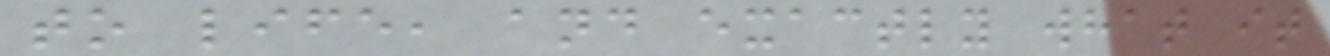to life, and exactly what it
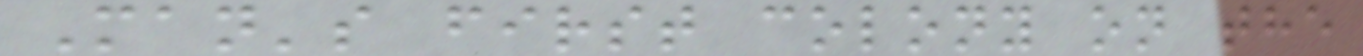Man's first colony on the
